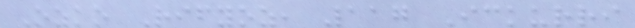Ozko Rifyoz, 117 Ickurri
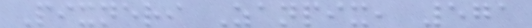Pixneri Zanpix, 571
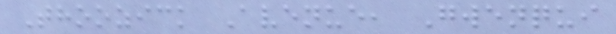Thoozick Avenue, Gwenqui
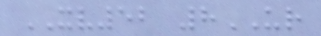XV52 8UR
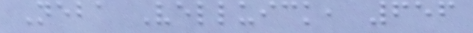Neba Velluick, 656
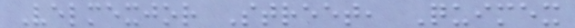Velmexjor Street, Quimex
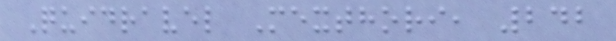Quidravel Mexthori, 242
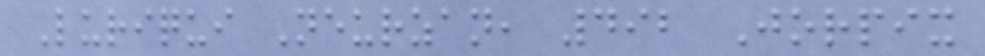Luriqui Neurzan, 492 Jorpix
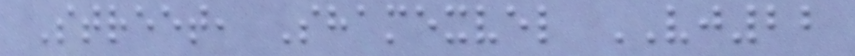Street, Shamexvel VJ22
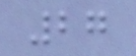27
